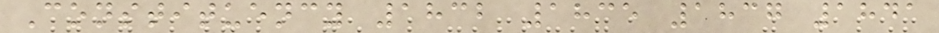Constituency 1832 1835 1837 1841
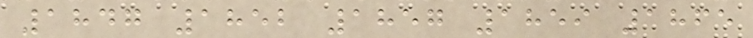1847 1852 1857 1859 1865
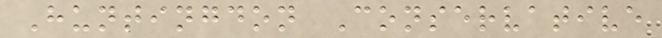Huntingdon Conservative
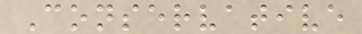Conservative
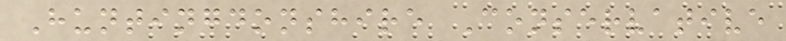Huntingdonshire Conservative
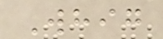Whig
